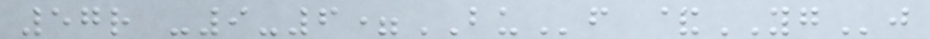57r -9-6=BUf &YGj
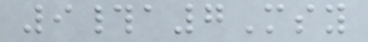9#a7Msy
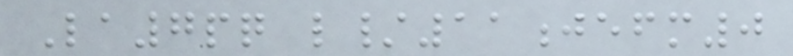La7pq l/11jefm0
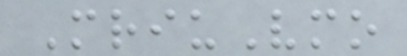MriuVmo
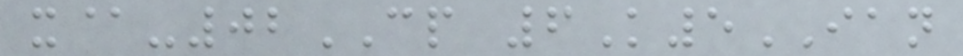x@-02CP 6K5IAN
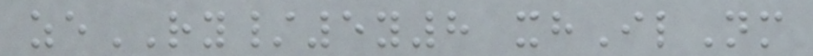zeRY/5y8 xhIlNm
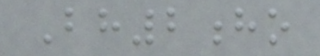Bh2ho
